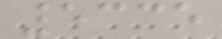5335
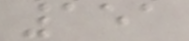151
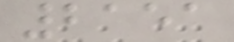2151
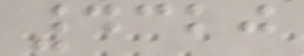4320
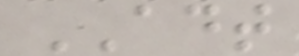ADT
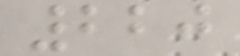220
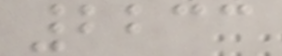2233
